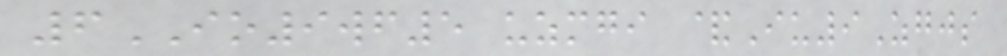6IO9wf5 uzmgi &Iu9Zgjs
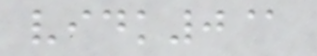vidk0@
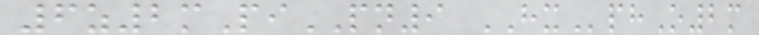6z2mPiPN9 HXphO2m
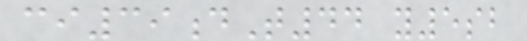ci39dT44 y5sb
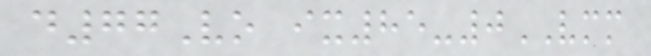d77Vo ix85-0VMM
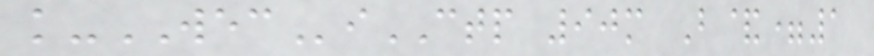k-WECiCTP 90m B&=1
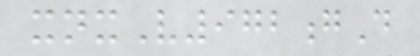xnxV972gD
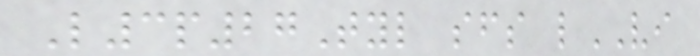L3p27Tyl sfs lVI
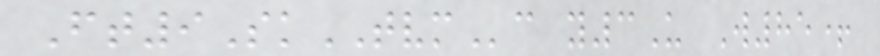Ft9SkTVMc y3U W85+
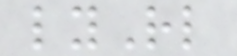lyRl
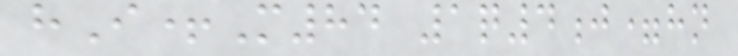hI+M84 1q4j=hn
